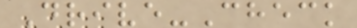Drive-Check
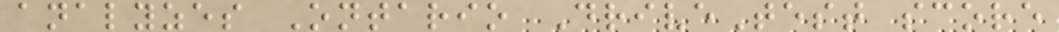analyzes Ontario DriveTest score
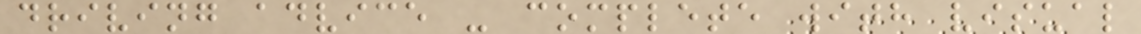driving advice - complete with visual
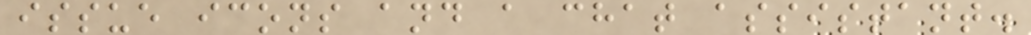issue icons and a chat assistant.
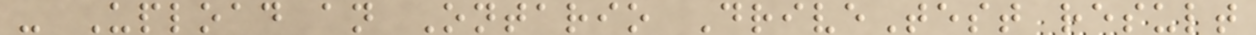- Upload an Ontario DriveTest result
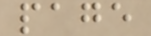page
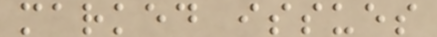marked issues
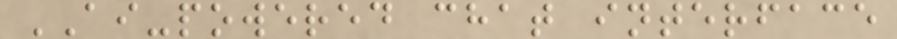AI-powered chat interface
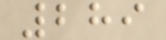289
